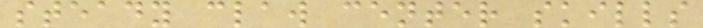steady claw center skills
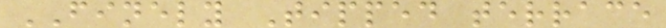FINELY Tipped terrace
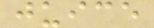juice
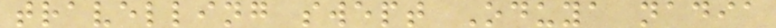travelling swept Oduya nadia
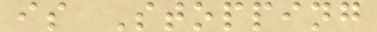is Stopping
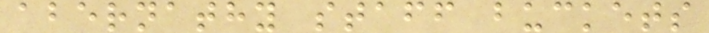abernathy staff buckets
